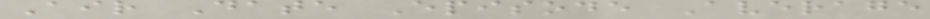Air Date Episode Average
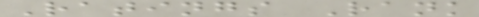Ratings Rank
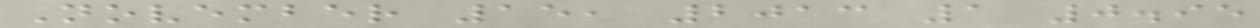November 15, 2013 1 0.95
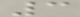3
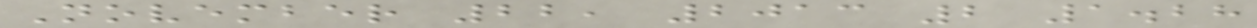November 22, 2013 2 1.28
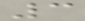3
